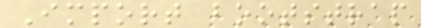Import bootstrap
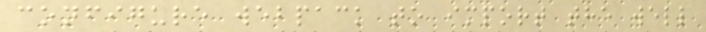configure webpack to import the well
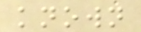known
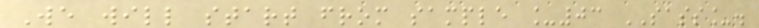We will start from sample _03 SASS_.
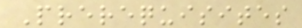Prerequisites
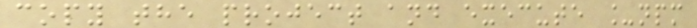copy the project and execute _npm
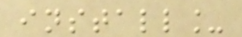install_
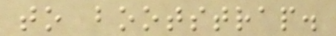to bootstrap.
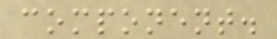component.
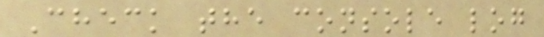Check the console log
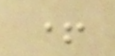+
